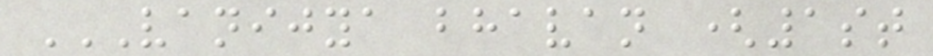VANIJYA BHAVAN (1ST
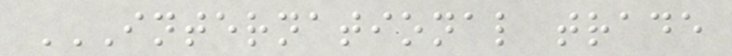INTERNATIONAL TRADE
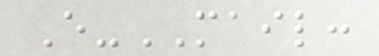E-MAIL:
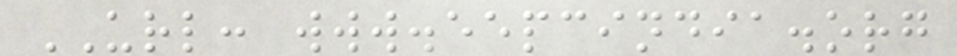URL: www.eepcindia.org
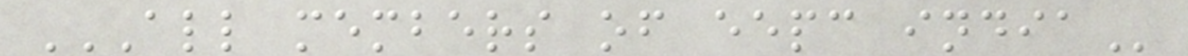ALL MEMBERS OF EEPC INDIA
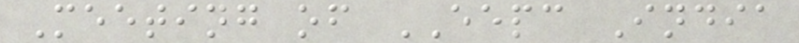Meeting of EEPC India
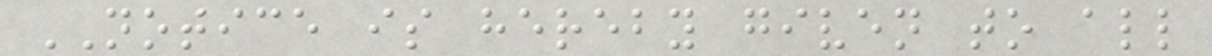NOTICE is hereby given to all
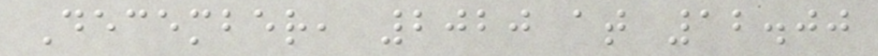December, 2020 at 12.00
